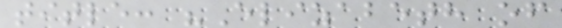title: "Elizabeth of
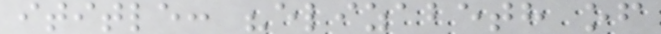ititle: "elizabeth of
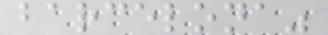barcelona"
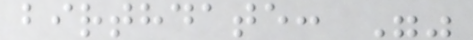birthdate: ""
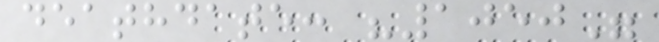deathdate: "1050"
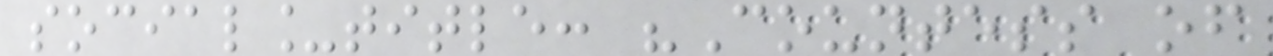social_title: "Countess of
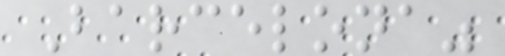Barcelona"
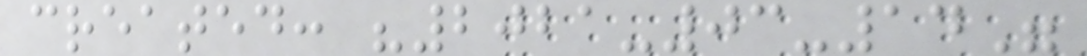created: "2021-03-14"
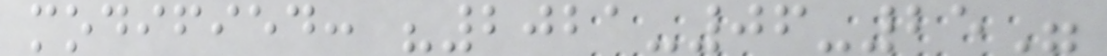modified: "2021-06-25"
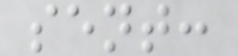sent:
